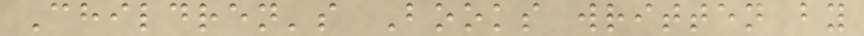Children's Books written by
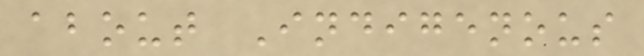about Indigenous
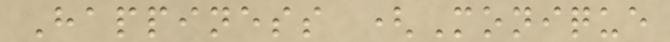Happiness (Monique
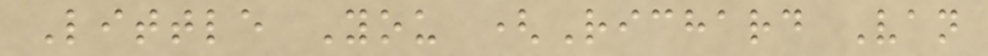Little You (Richard Van
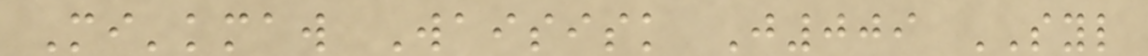Mi'kmaw Waisisk J009 SYL
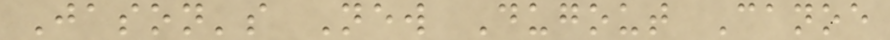Jason's New Dugout Canoe
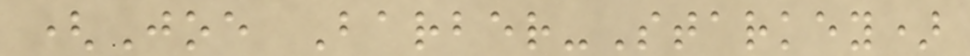(Joe Barber-Starkey)
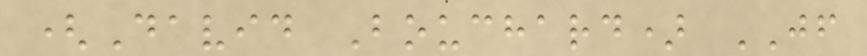(David Bouchard) JF
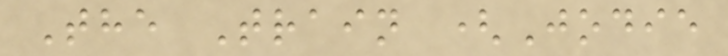The Train (Jodie
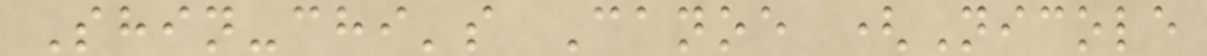Shin-chi's Canoe (Nicole
